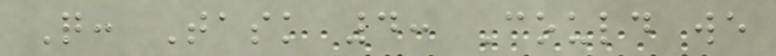Q: Task 4: Could we
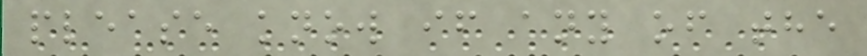please know if any of the
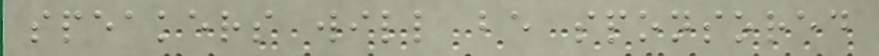speakers will be sponsored
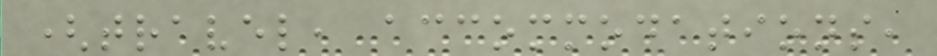(travel, accommodations,
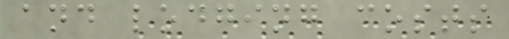and lodging costs
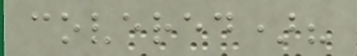covered)?
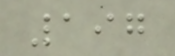197
